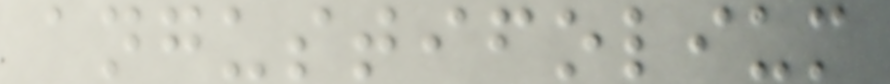angustifolium
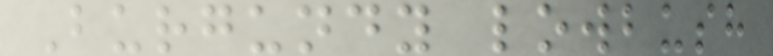Burgundy lowbush
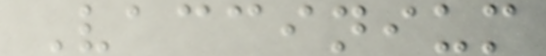Vaccinium
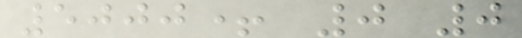5000+ 0 0
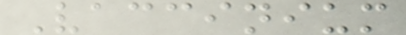Vaccinium
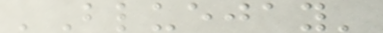'Bluejay'
